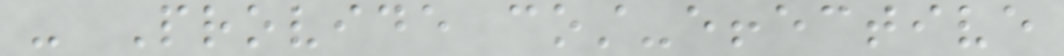- Provide cost-effective
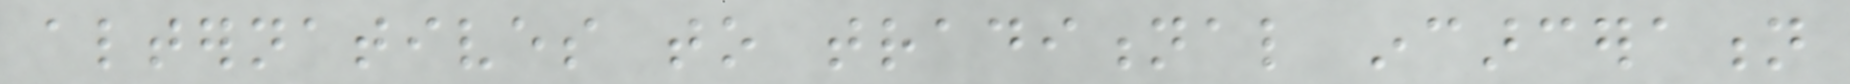alternatives to traditional incarceration
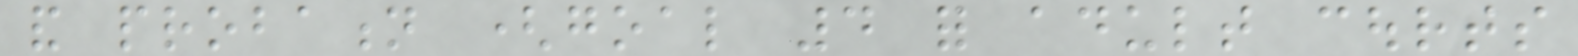and probation (goal 4 for adult courts
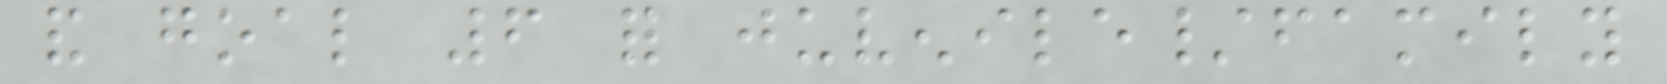and goal 6 for juvenile/family
